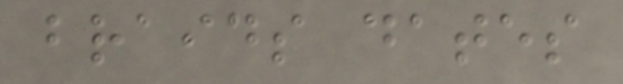braids dates
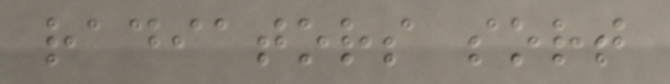radiators sort
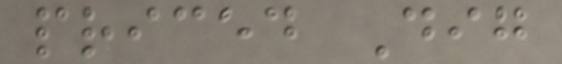priced Dig
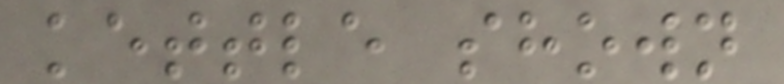kettle shown
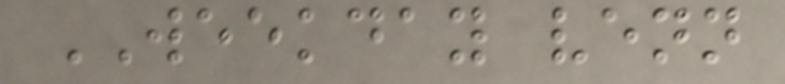WEEKDAY venn
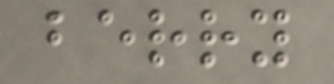berry
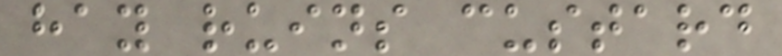hay ruins custard
